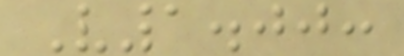V1.00:
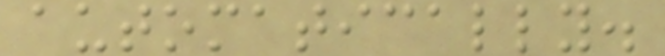automatically.
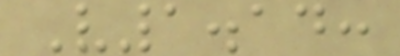V1.14:
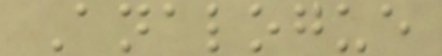Analogue
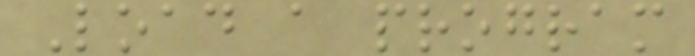Load a program
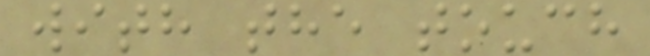with the touch
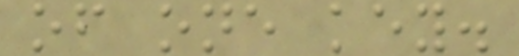of one key.
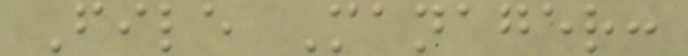File Manager:
